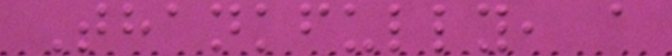Thankfully, a
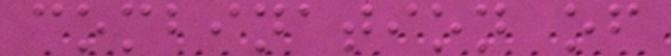combination of
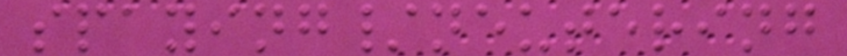spaying/neutering
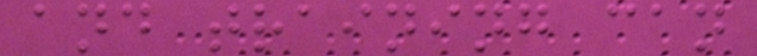and training can
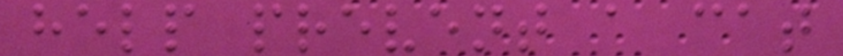help prevent a cat
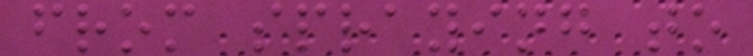from spraying to
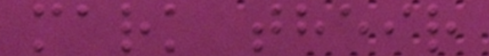mark their
